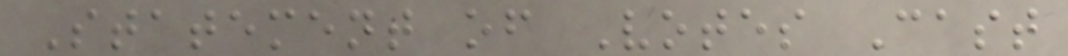Statement of Votes Cast
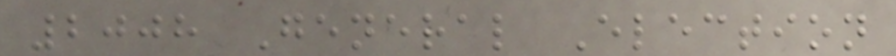2008 General Election
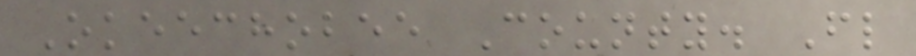Okeechobee County. Fl
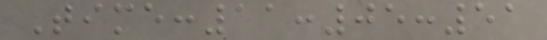Time:11:05:51
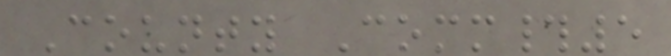County Comm#5
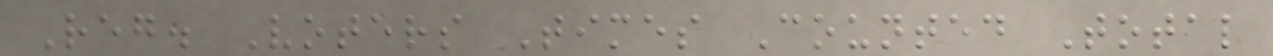Reg. Voters Times Counted Total
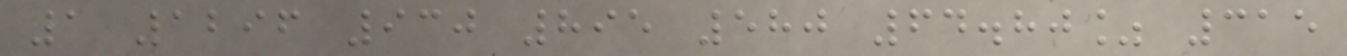1 1296 930 895 580 64.80% 315
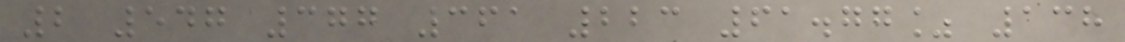2 547 377 361 223 61.77% 138
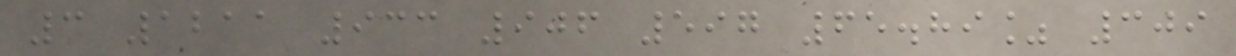3 1211 933 906 597 65.89% 309
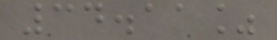34.11%
